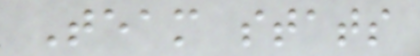Team stats
